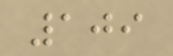109
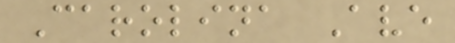Carolina Ave
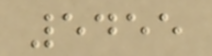5455
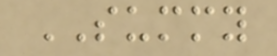SUMMY
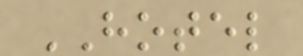HOTEL
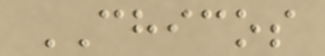CHICOS
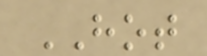HOT
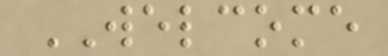WELCOME
